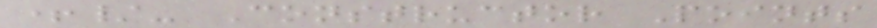+/- Constructor Points
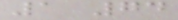1 74
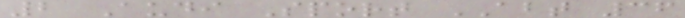2 Audi Sport ABT 36
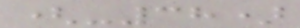(-38)
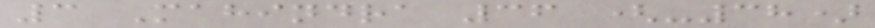3 Mahindra 36 (-38)
